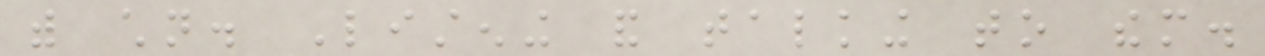with children. Listening and talking to them.
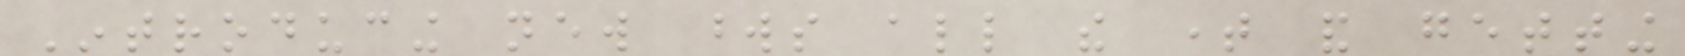Introducing new words all the time and getting
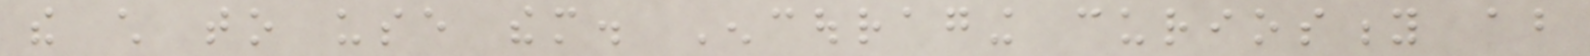the child to use them. Encouraging curiosity about
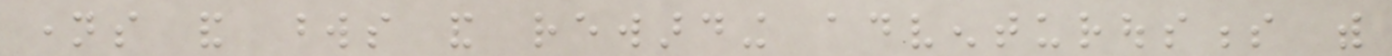names and words and rewarding adventurousness with
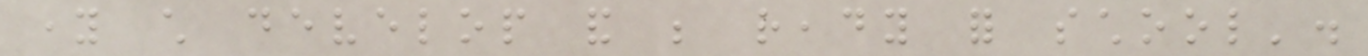young child develop and be ready for school'.
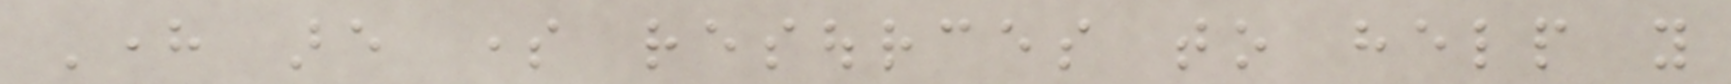Here are some resources to help you
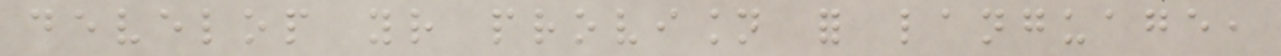develop your provision for language,
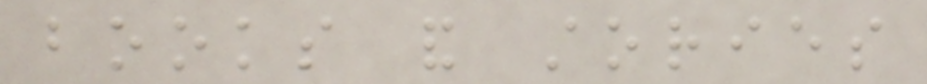books and stories
